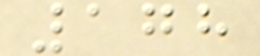178
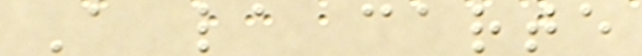A la carte
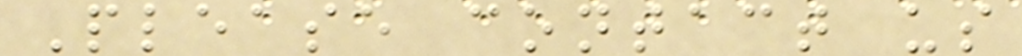Please contact us
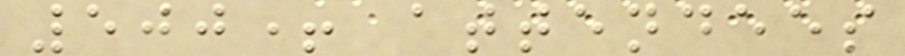500+ attendees
